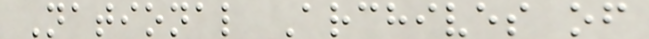National Archives of
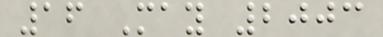16 May 2003
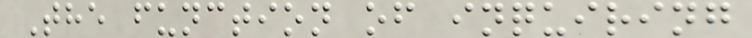The function of inquiring
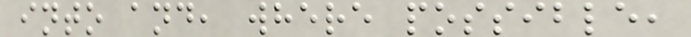into and, where possible,
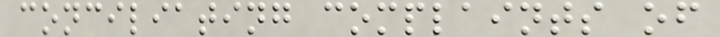conciliating complaints of
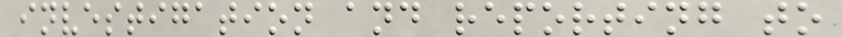investigation and reporting to
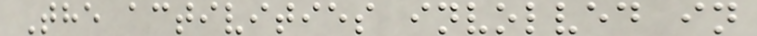The activities involved in
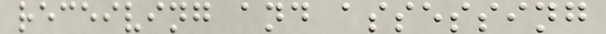receiving and assessing
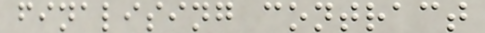finalising contract
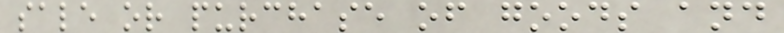sale or purchase of goods and
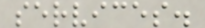services.
